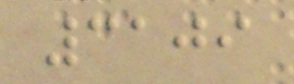3109
